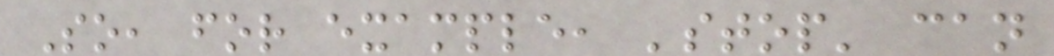So, for example, 'stop' can
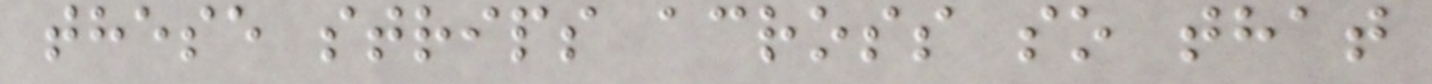these strips across so that
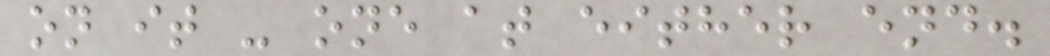on it - one at either end.
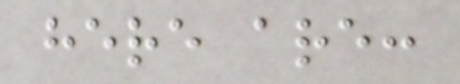here are:
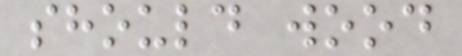should wood
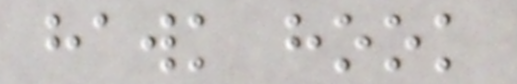hawk hook
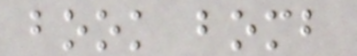book bomb
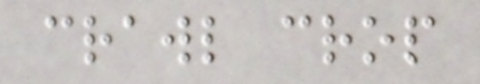crawl crop
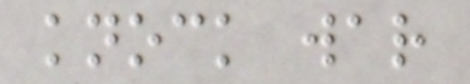knock war
